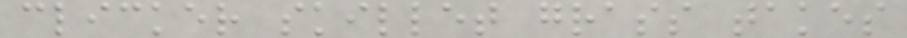clicker skillet grass takes
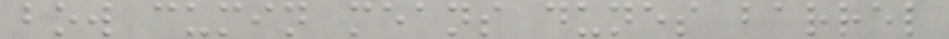bow cumin means dunes barrel
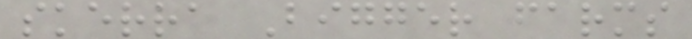skerra Bigger farms
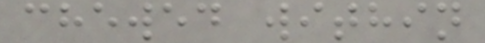chewed within
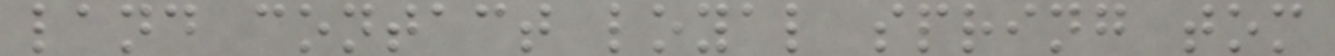land contact loyal spring tom
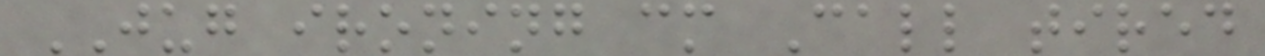JUG ironing cm Call tired
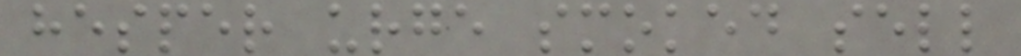hesper urge smoked sell
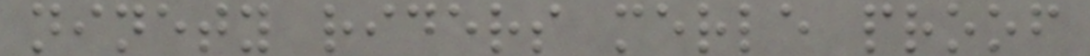ninety riders merle proof
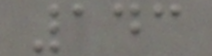143
